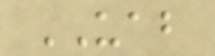UAB
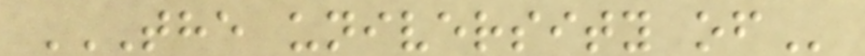THE UNIVERSITY OF
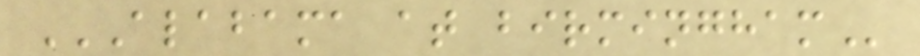ALABAMA AT BIRMINGHAM
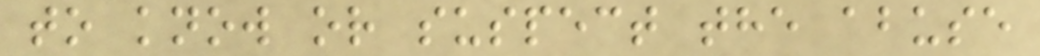to know or suspect the abuse
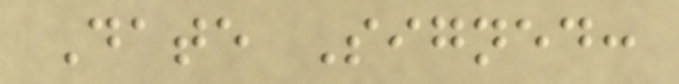Date Signed:
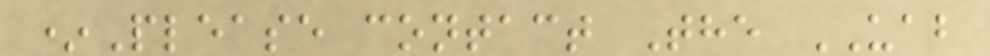*Please contact The UAB
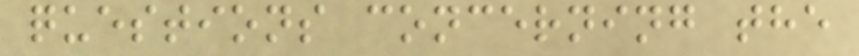questions concerning the
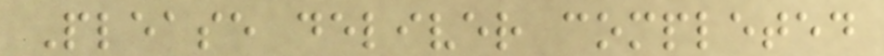Please deliver completed
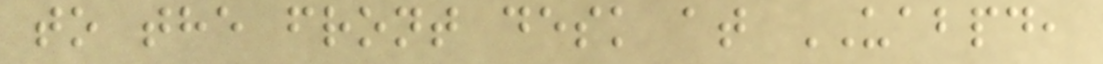to the front desk at UABPD,
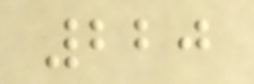220
